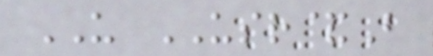US USR&B
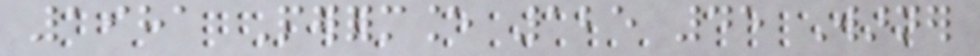1981 Performance 125 45 Warner
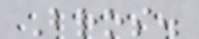Bros.
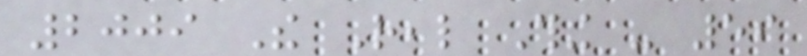2009 The Real Thing - 59
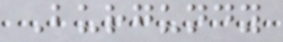Burgundy
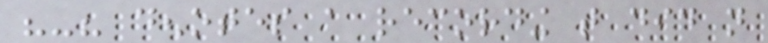"-" denotes a recording that did not
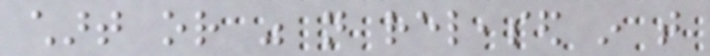chart or was not released in that
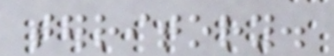territory.
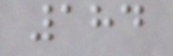184
